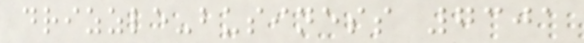drizzle-business 7301
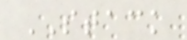STACK
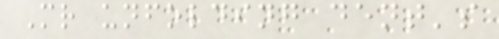Mr unfolding dent's
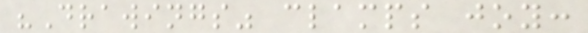"Drawings" clamps joy:
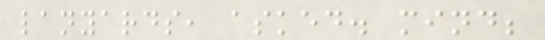lanyards, asked. mind;
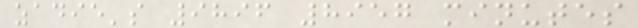zadie's 9896 8957 minutes
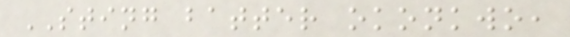STING batter okonkwo,
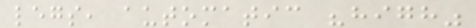legs, automatic "high"
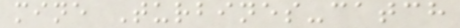mine Turbines-catch
